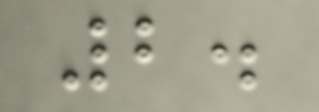2.
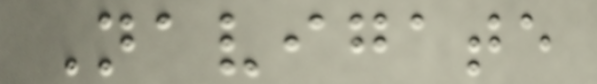Navigate
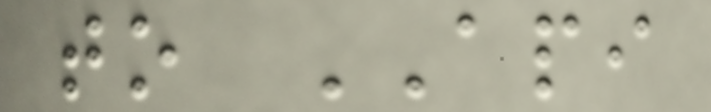to API
